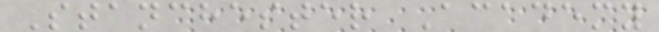Stanchester Academy
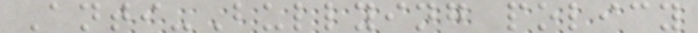Anti-Bullying policy
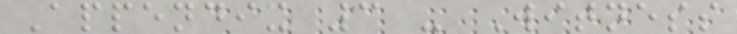Appendix 3 - Witness
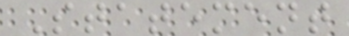Statement
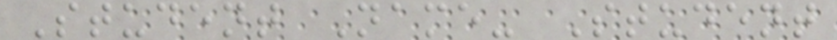Student Name- Student
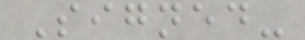Signed-
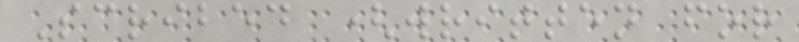Scribed (written for
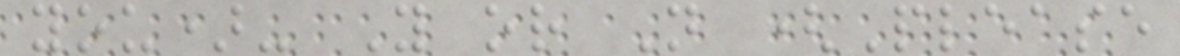you)- Y or N (Please
